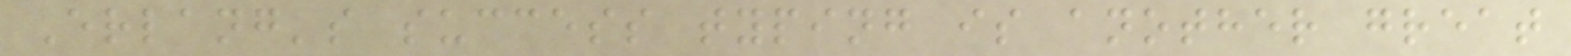Erlang's success typing is another great
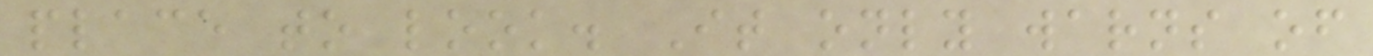place to look. It only warns of
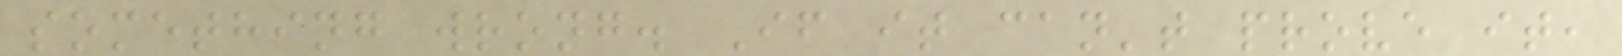something wrong. If it can't prove it,
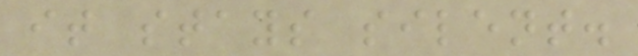it stays silent.
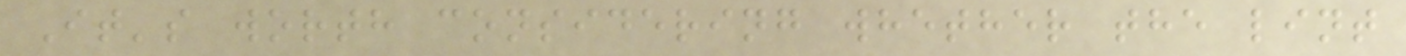It's worth considering whether the lint
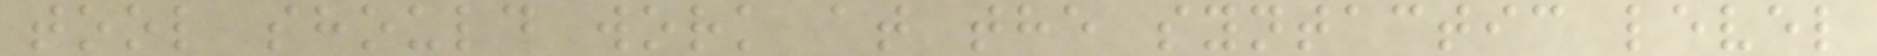tool should work at the syntactic level
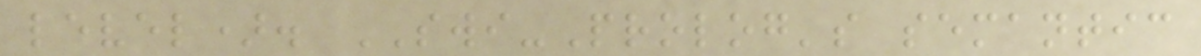level). SWI-Prolog's semantic
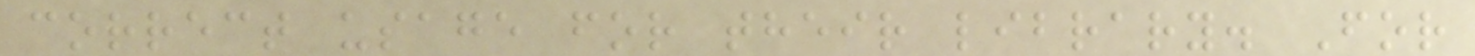correct usage for their library. For
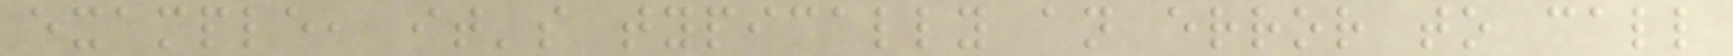example, it's typically an error to call
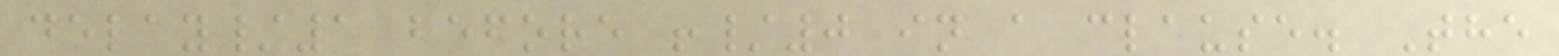delay/1 before !/0 in a clause. The
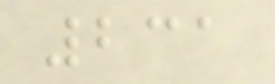231
